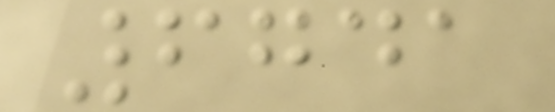6741
